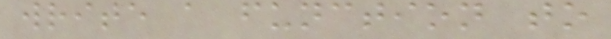write a function to
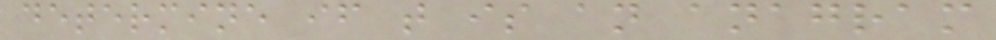determine if t is an anagram
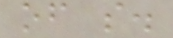of s.
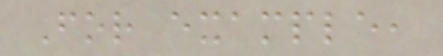For example,
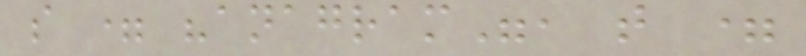s = "anagram", t =
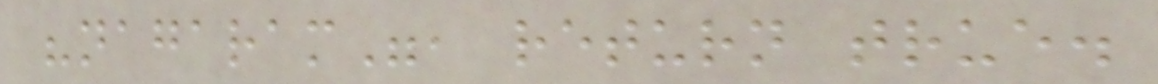"nagaram", return true.
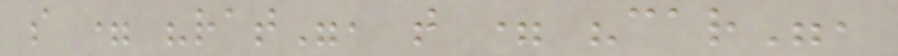s = "rat", t = "car",
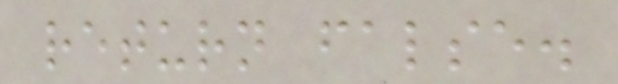return false.
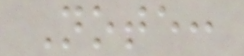Note:
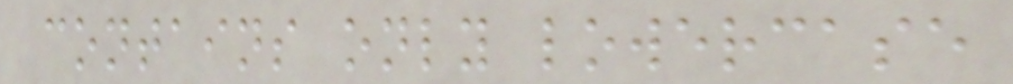contains only lowercase
